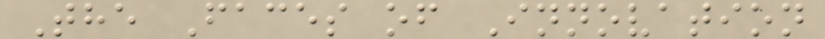The Faces of Innovation
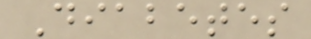Diabetes
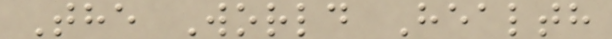The World Health
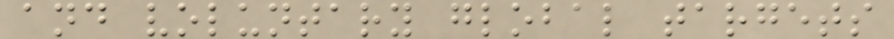and voluntary global targets
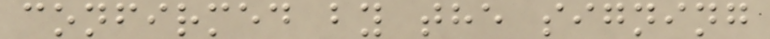confirmed by the signing
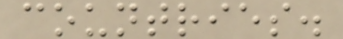countries.
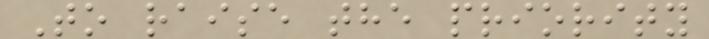To raise the priority
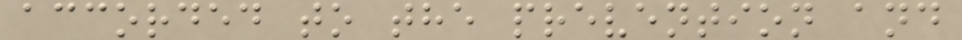accorded to the prevention and
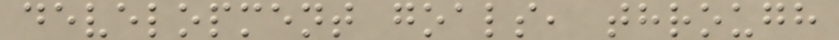development goals, through
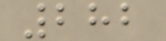282
